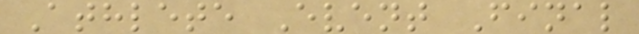Athlete Event Final
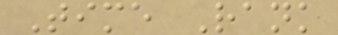Time Rank
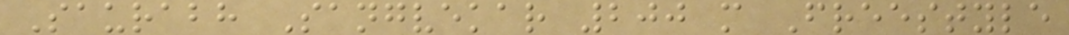Saurabh Sangvekar 200 m Freestyle
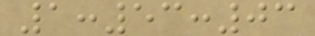1:53:03
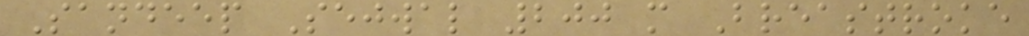Sandeep Sejwal 200 m Breastroke
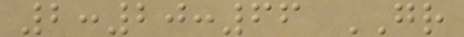2:20:66 GR
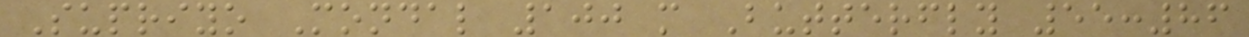Supriyo Mondal 100 m Butterfly 55:86
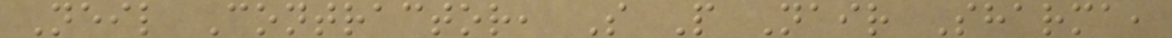Neil Contractor, S P Nair Sharma,
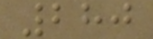280
